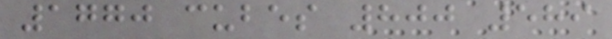1770 cubes 800 589
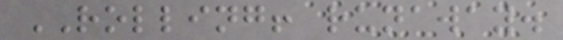ROLLING! runaway.
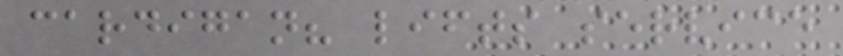cardigan? lifts service
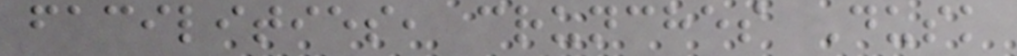facilities, crunches Dusk
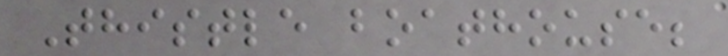Thistle boathouse;
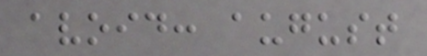avoid: august
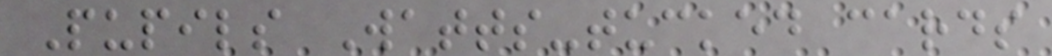Pupils Watts-tucked cards
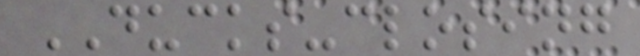DUCKS-closing
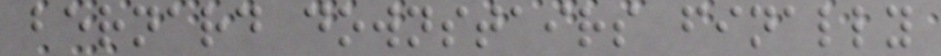bernard downstairs finally
